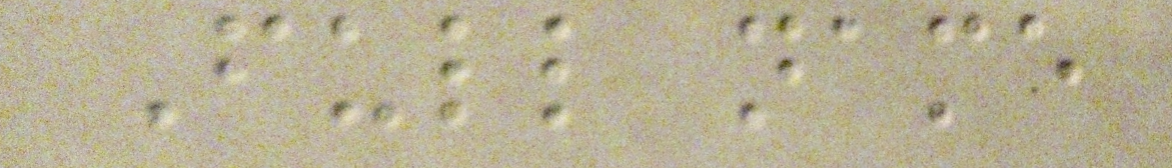Full name
